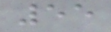55
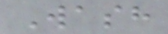Wash
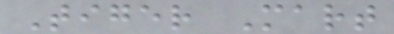Tiger Mart
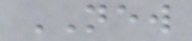NEW
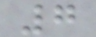7
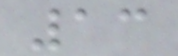13
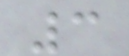3
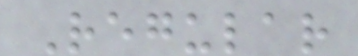Regular
